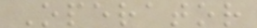Operator
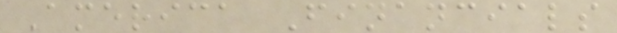America Financials
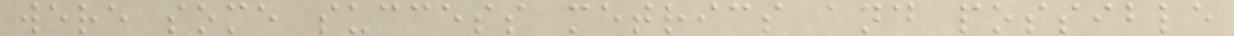were some success metrics and possible
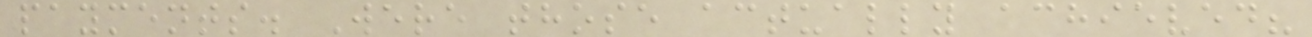payments. Were those actually achieved?
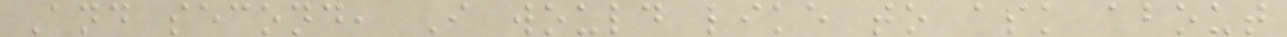And second, I would like to ask about
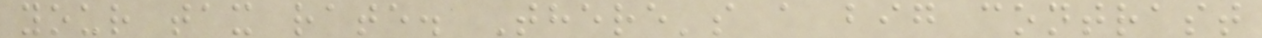your tax rate. There's a big contrast
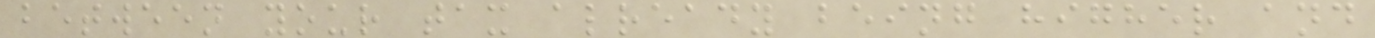between your tax already being higher and
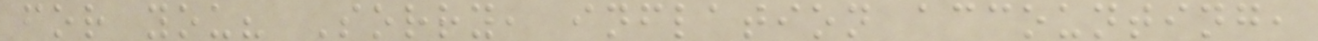for you? Sorry, inflation accounting,
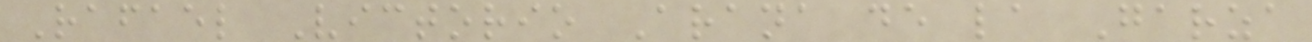Rafael Victorio Arana de la Garza
